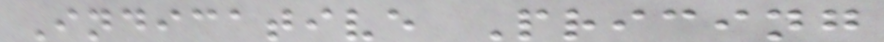Indicative Pricing
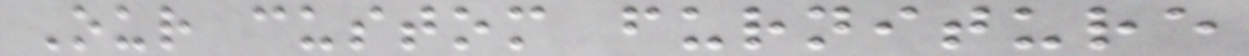Our custom furniture
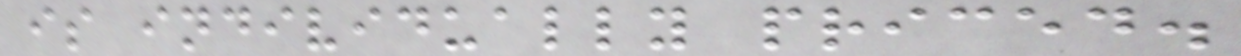is individually priced.
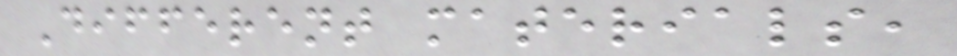Different materials,
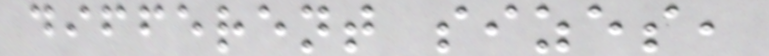different sizes,
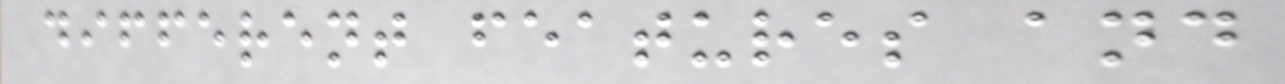different features and
